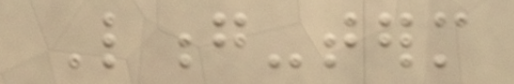Long-term
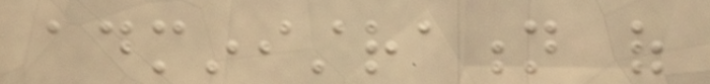administration of
